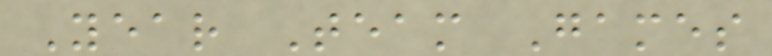Year Team Games
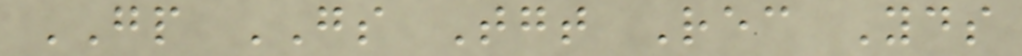GP GS Tgt Rec Yds
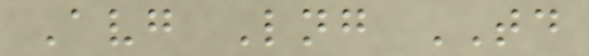Avg Lng TD
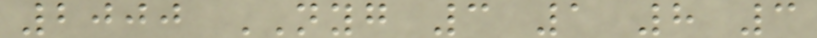2000 NYG 3 1 8 3
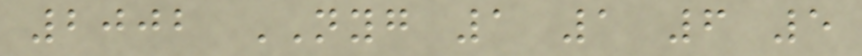2002 NYG 1 1 6 5
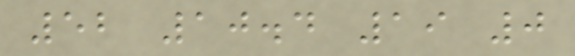52 10.4 19 0
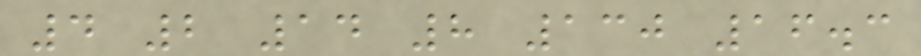4 2 14 8 130 16.3
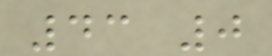43 0
